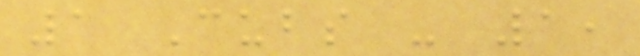1 Cubs - 1,
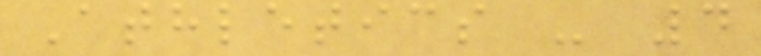Athletics - 4
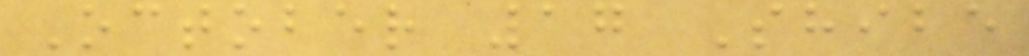October 17 Shibe
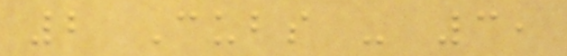2 Cubs - 3,
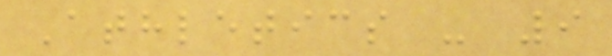Athletics - 9
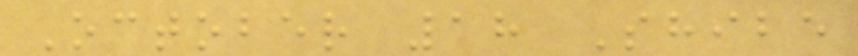October 18 Shibe
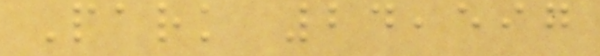Park 24,597
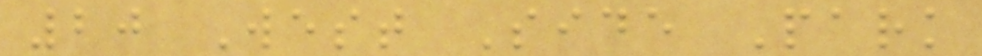20 West Side Park
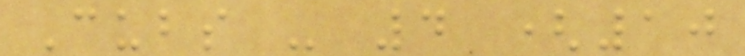Cubs - 4 (10
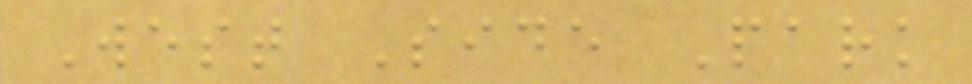West Side Park
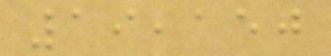19,150
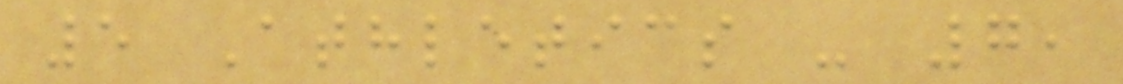5 Athletics - 7,
